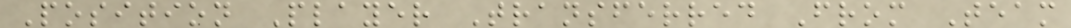Position Player Transferred From Team
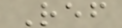Ref
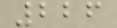226
